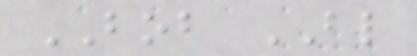BOB BL
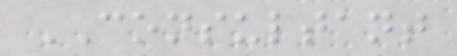CONSULTANT
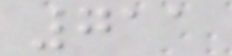711
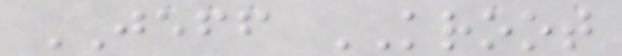JEFF KROOT
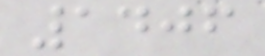1406
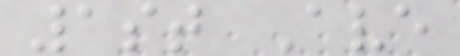1st Ave
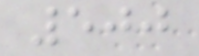500
